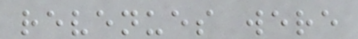revenues were
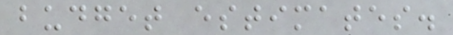budget estimates.
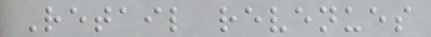Retail revenues
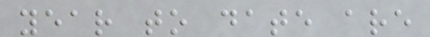year to date are
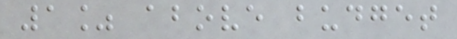1% above budget
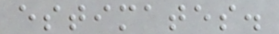estimates.
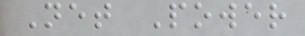Net Power
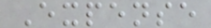Expense
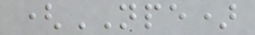(NPE)
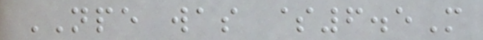NPE was $6.5M
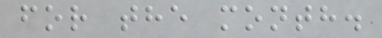for the month.
